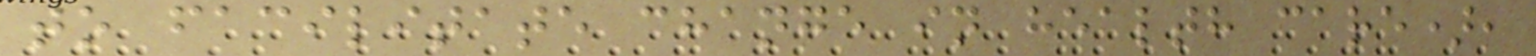to facilitate change in health care),
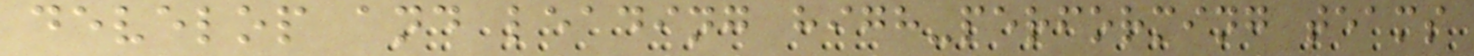develop and leading high-performing teams
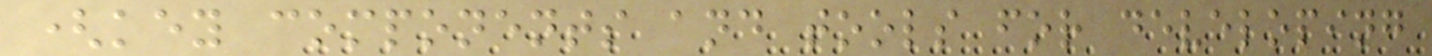(key components and tools for developing
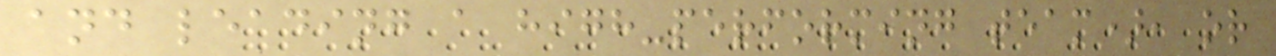and leading a high-performing team), or
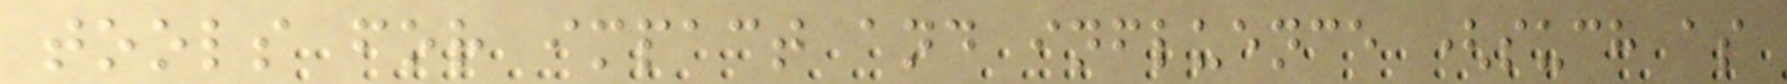tools for impact and influence (such as
